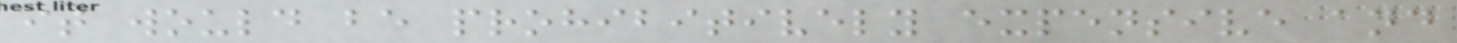it would be prohibitively expensive and
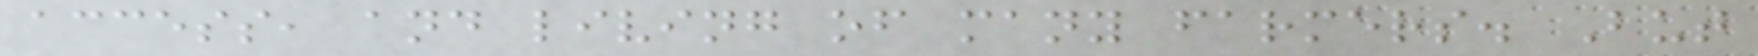access, and living of many farmers. But
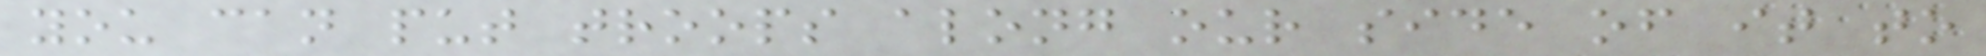you can put troops along our side of it to
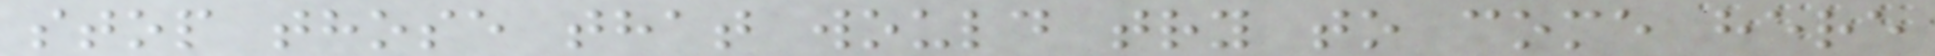stop those that would try to come here
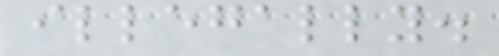illegally.
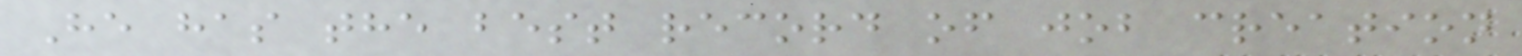He has the best record of job creation
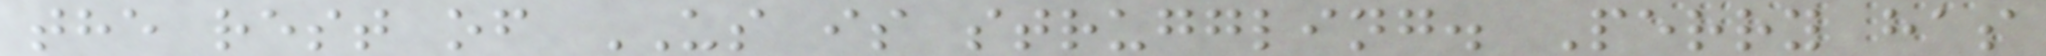the rest of US is struggling. Perry has
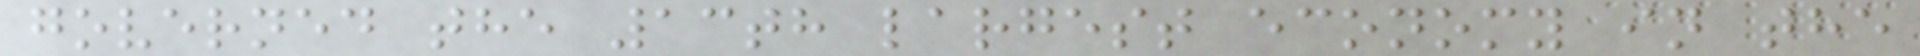governed the 13th largest economy in the
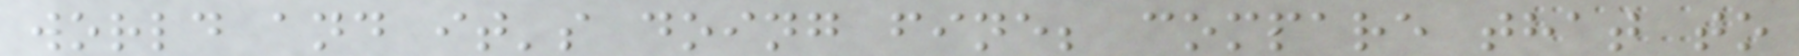world and it's doing fine; compare that to
